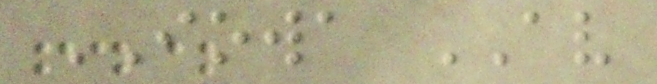IOWA AV
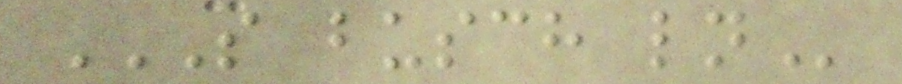S BUSCH LN
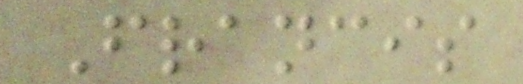Francis
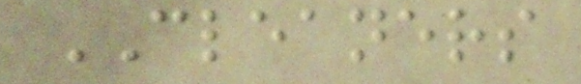CLEANERS
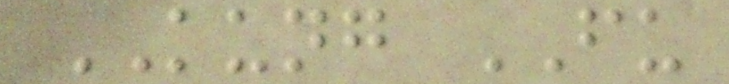KUNG FU
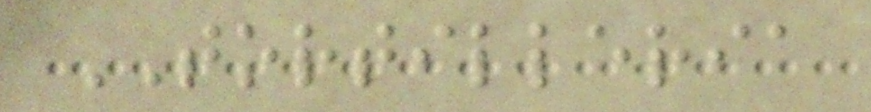TORTILLERIA
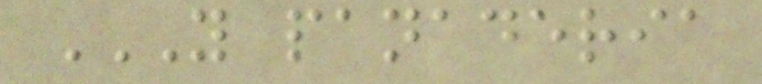Y PANADERIA
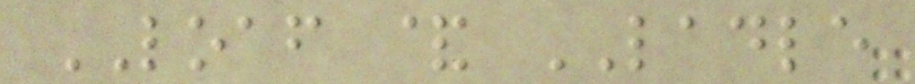LOAF & LADLE
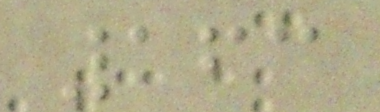163
